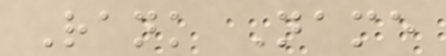Rank Name
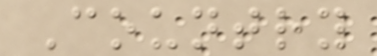Country
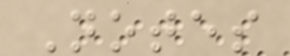Notes
